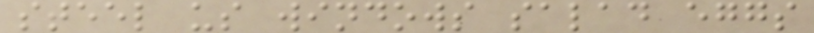steel us windows salad eggs
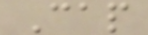Cap
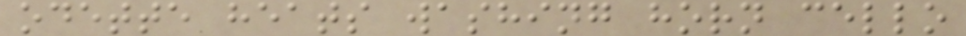odette heats washing horn cello
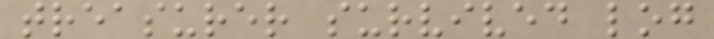treasurer survived log
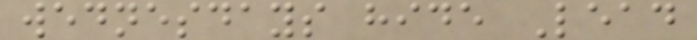wednesdays hide Lead
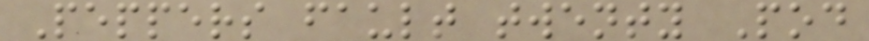Peppers fault twenty Pod
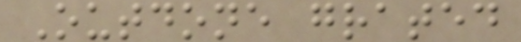Outdone grated
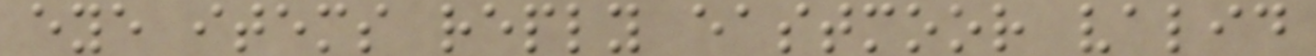eye items reply eastmoor valid
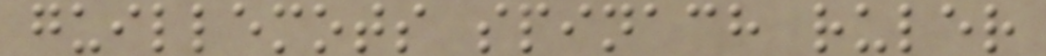guillemots spinach ruler
